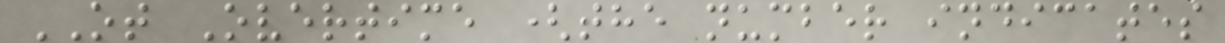OT Overtime (the number indicates
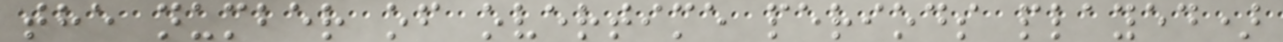the number of overtime periods played)
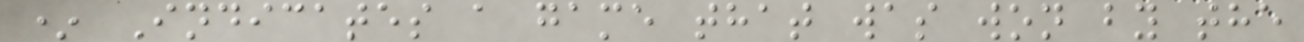* Indicates a game that was won by the
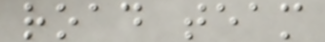road team
